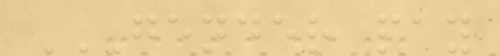GENDER PAY
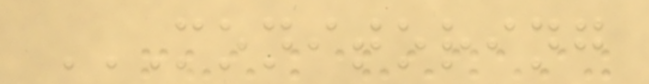MONITORING
